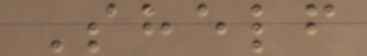Shelf
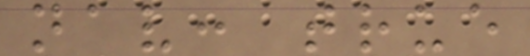nav: true
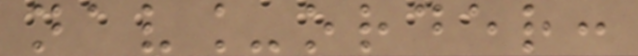nav_order:
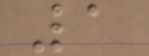1
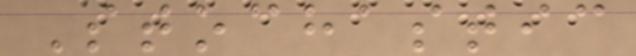Stochastic
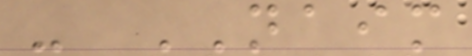- NAIM
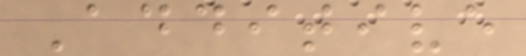Additive
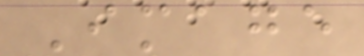Image
